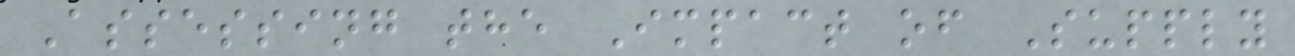Assessing the Impact of Supply
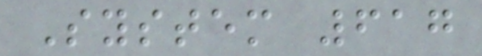System 617
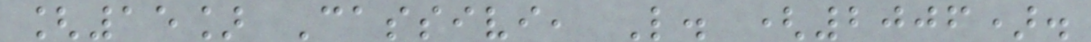[15] Cassivi, L. (2006).
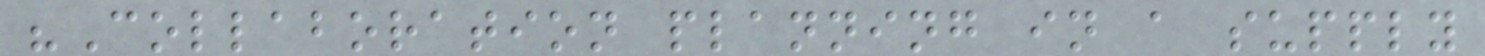"Collaboration planning in a supply
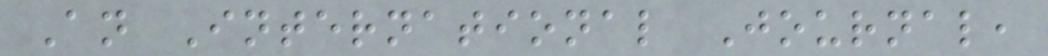An International Journal,
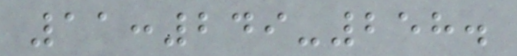11:249-258.
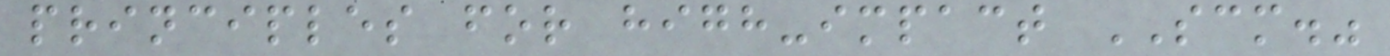principles for high-impact SCM."
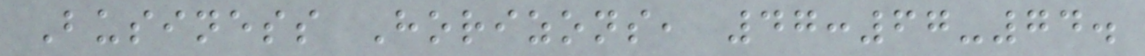Business Horizons, 47:67-74.
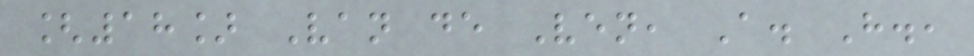[18] Van de Ven, A. H.,
